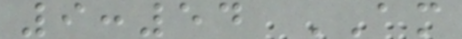9:54 AM
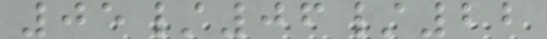05/06/22
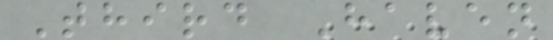Third Haven
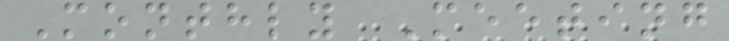Monthly Meeting
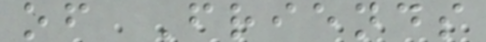of Friends
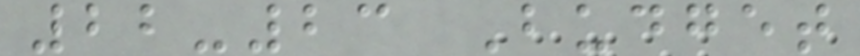22-23 Budget
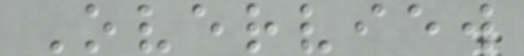Overview
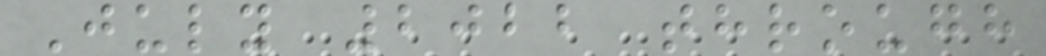July 2022 through
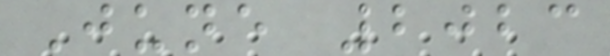June 2023
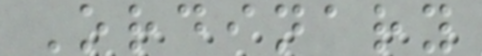Ordinary
